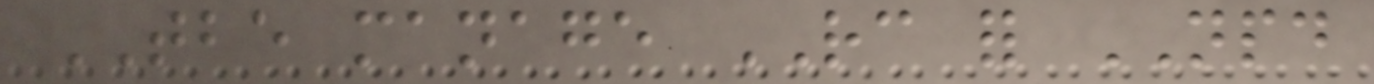TBE manage RC for NPD
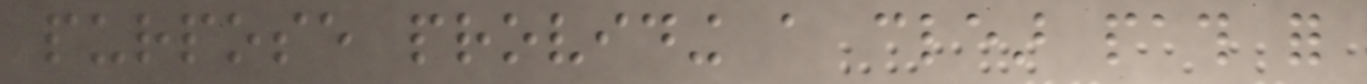purpose providing a clear path for
